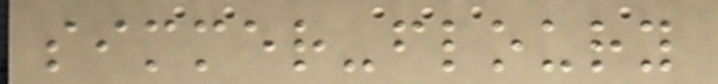simmer-floury
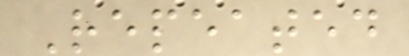Repeated
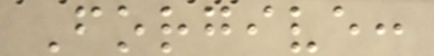Forgive:
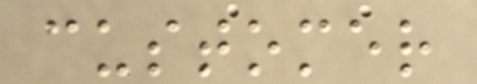customer
